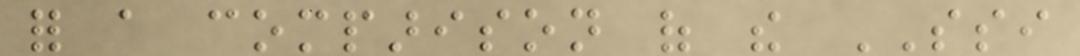for a comparison of the SSI
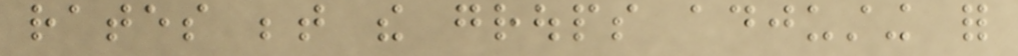rates between the groups adjusting for
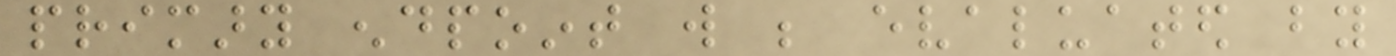primary endpoint will be evaluated by
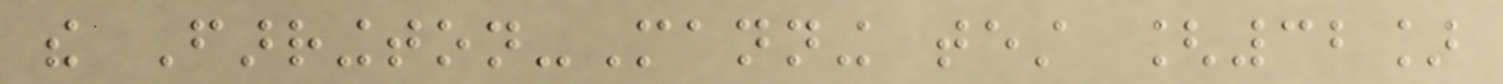the Farrington-Manning test [32]
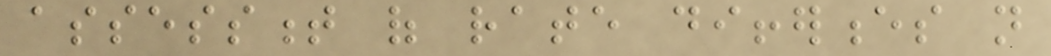assessment of rate differences not
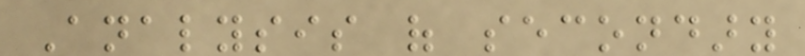Analysis of secondary
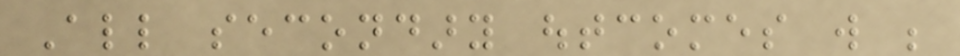All secondary outcomes will be
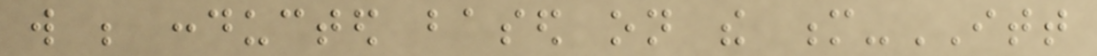will be conducted based on the m-ITT
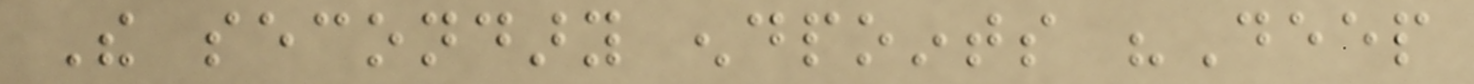The secondary endpoints "Deep
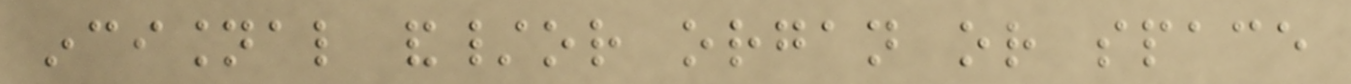incisional and/or organ or space
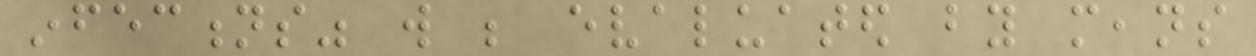infections" will be evaluated by means
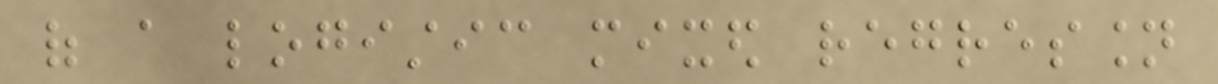of a logistic mixed regression
